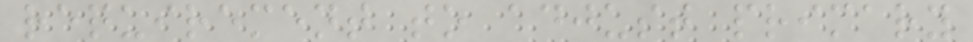requirement to adjust primary
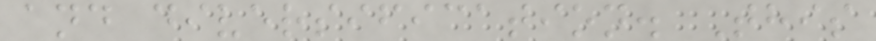and diversification. This
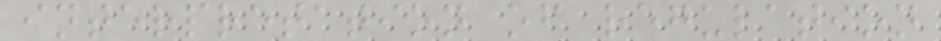interpretation of regulation
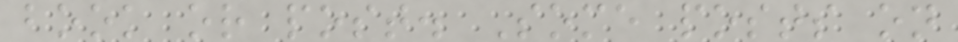book or post. Some posts on
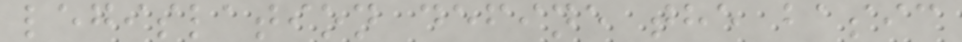legislation define the basic
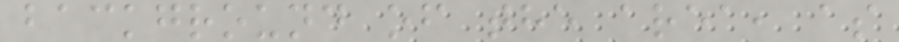background of the area, as
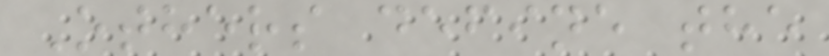Others define the
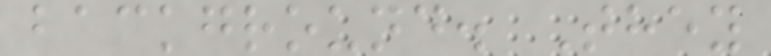background. They
